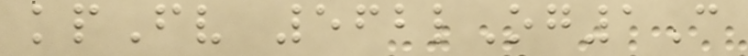kpFv 562lOg1C
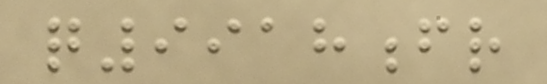q9918fr
